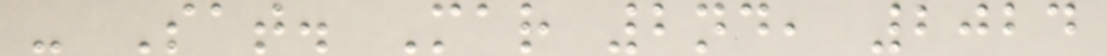- Sat. Mar 2nd, 2024
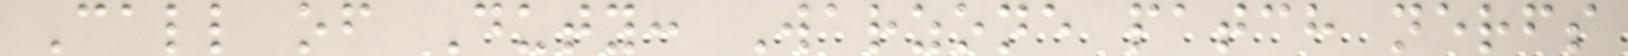Call of Duty: Warzone patch nerfs
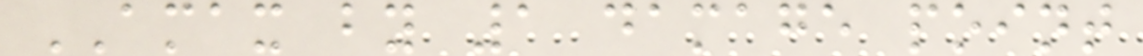AMAX by 1 damage point
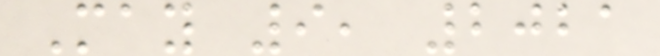May 9, 2021
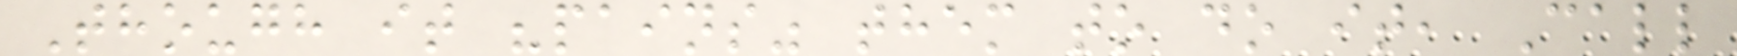Though it "pains" them to do it, Call
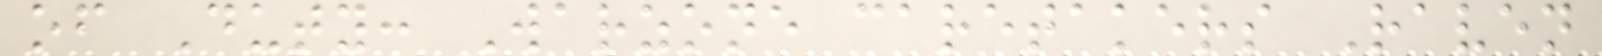of Duty: Warzone caretakers Raven
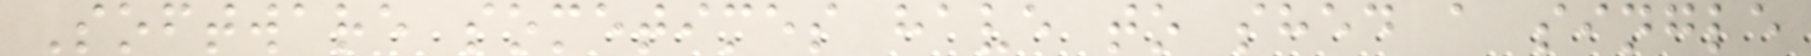Software sometimes have to shed a single
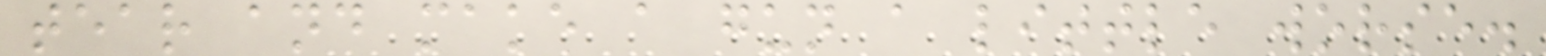tear and make a gun a little worse.
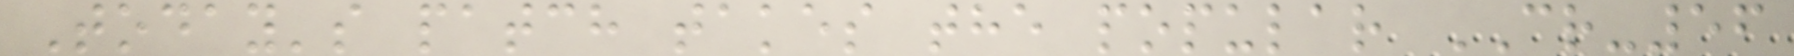Today's patch takes the popular CR-56
